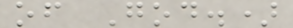of God.)
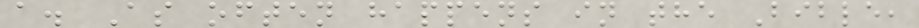a. As often happens in the Bible,
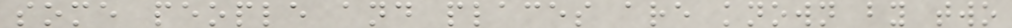some people and places are known by two
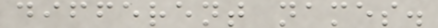different names.
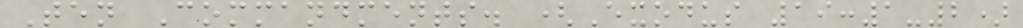Ten Commandments. (Exodus 19:1-2)
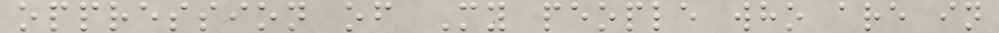oppression of My people who are in
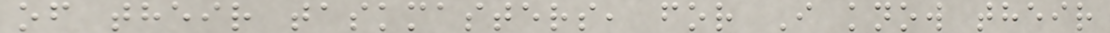of their taskmasters, for I know their
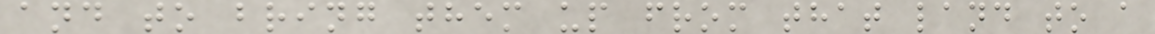and to bring them up from that land to a
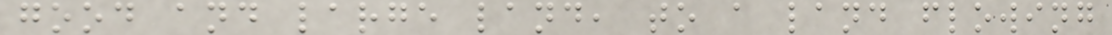good and large land, to a land flowing
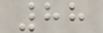88
